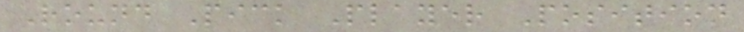Round Pick Player Position
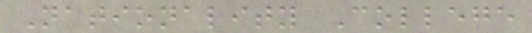Nationality College
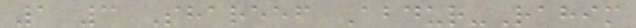1 3 Shareef Abdur-Rahim
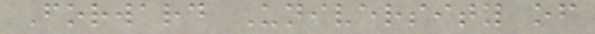Forward University of
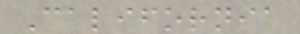California
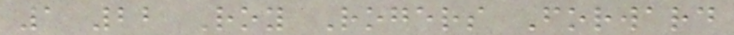1 22 Roy Rogers Forward
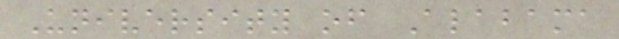University of Alabama
